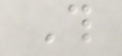This
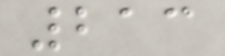213
